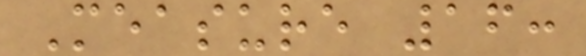Measure 16:
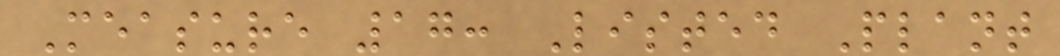Measure 17: Listed Plant
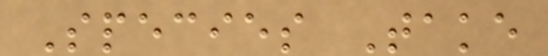Species Take
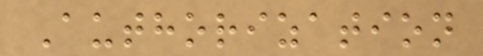Authorization
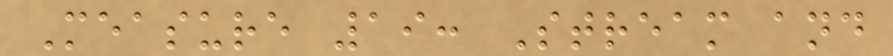Measure 19: Stream and
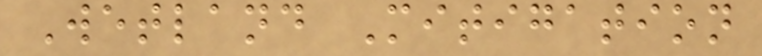Wetland Mitigation
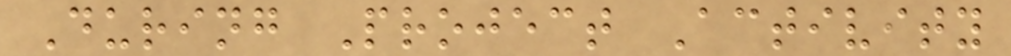During Project Activity
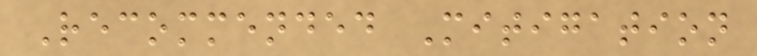Recommended Mitigation
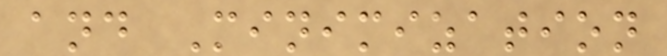and Minimization
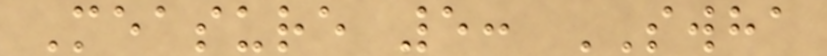Measure 5: SWHA
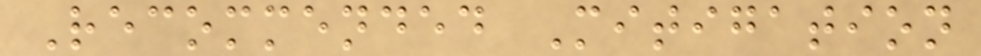Recommended Mitigation
